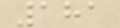181
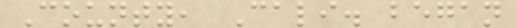County, Cali. began
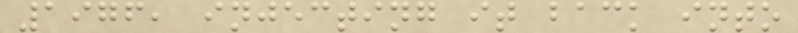1976, injecting it back into
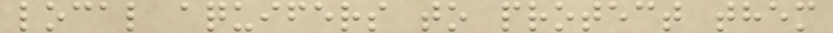local aquifers to protect them
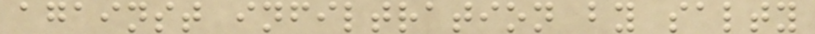against infiltration by salty
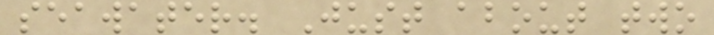seawater. Just about two
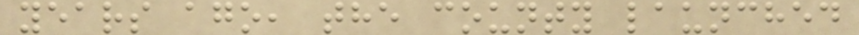years ago, the county launched
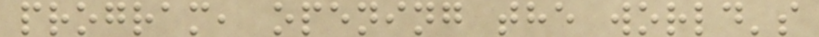program, opening the world's
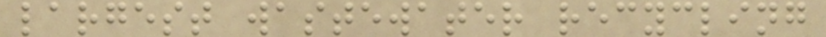largest wastewater recycling
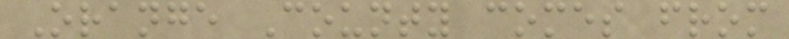Orange County comes from
